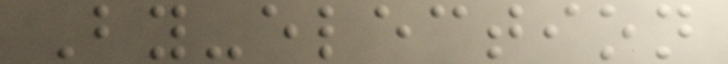By-election
